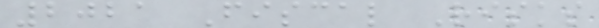2021 Fiscal Risks
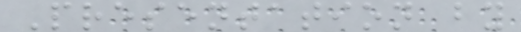Presentation by
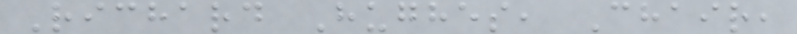Richard Hughes, Chair,
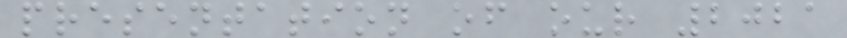presentation of our 2021
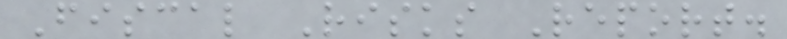Fiscal Risks Report.
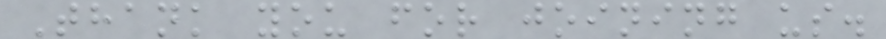Thank you for joining us.
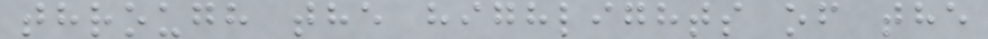through the highlights of the
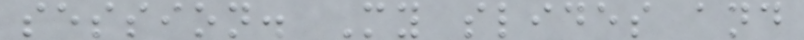session. My slides and
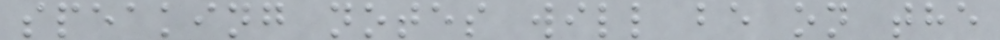speaking notes will be on the
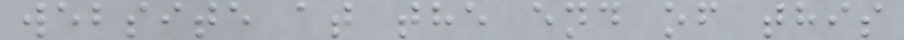website at the end of this
